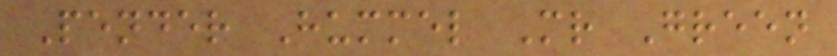Pender Hummel Mr Green
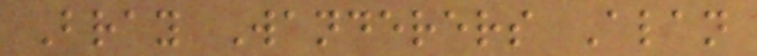Bray Wanderers Alan
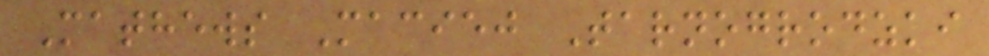Mathews Maciej Tarnogrodzki
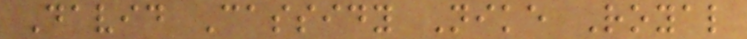David Cassidy Nike Royal
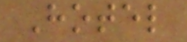Hotel
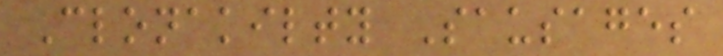Clonakilty Sausages
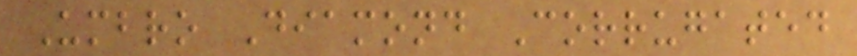Umbro Diamond Corrugated
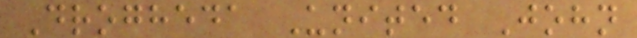Drogheda United John
